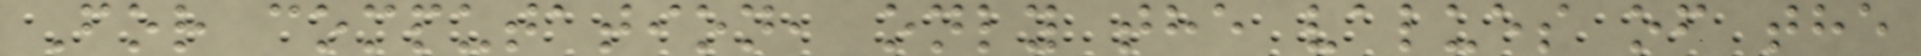For computation, only the values of the
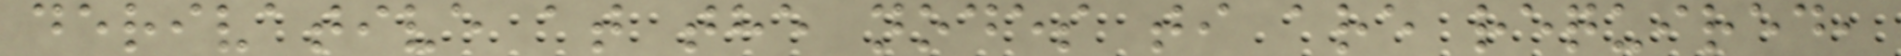derivative at the nodes ti are required,
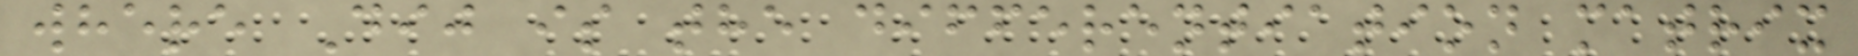where Dij is the differentiation matrix
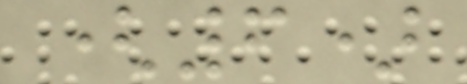(6)
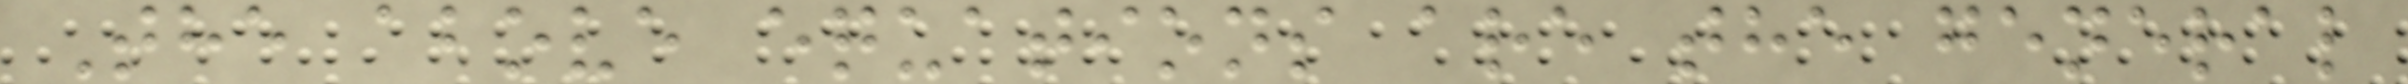The above equations are the general
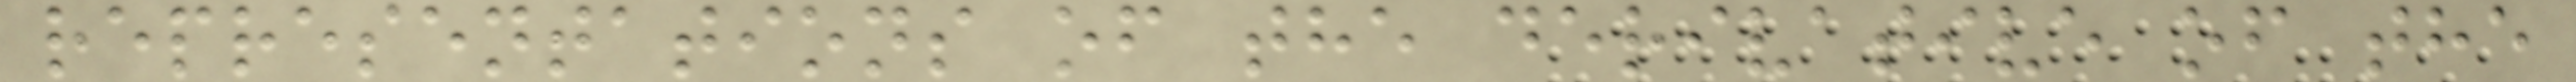representations of the derivative of the
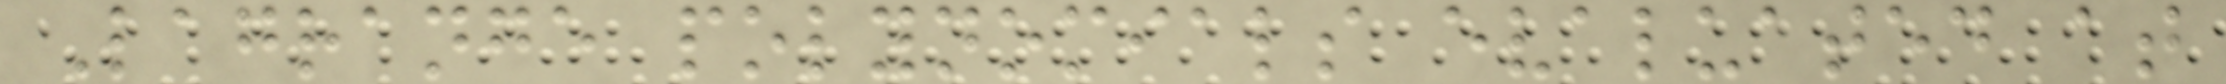Lagrange polynomials evaluated at
